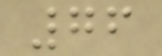76
